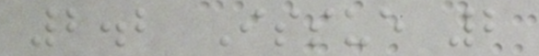2.2 Issue 2
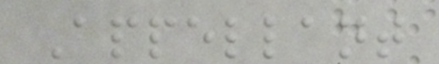Appellant
